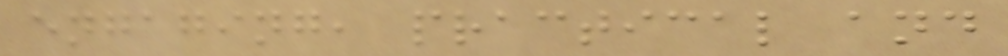engaging, practical and
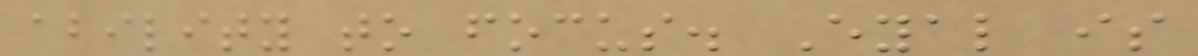ability to focus. Eyal is
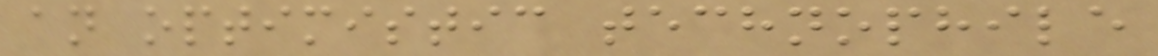an optimistic technophile
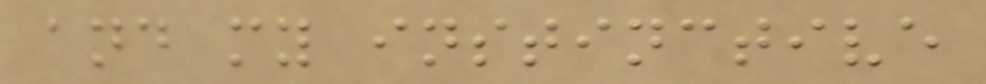and my instinctive
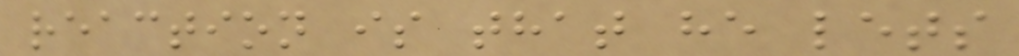reaction is that he lets
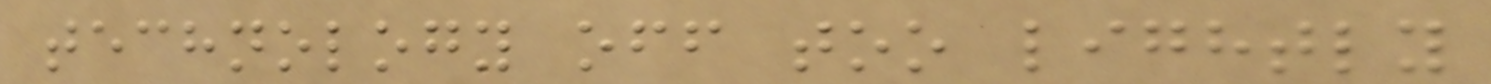technology off too lightly
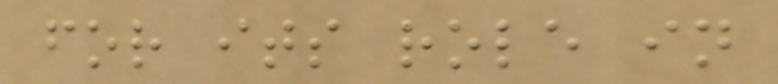for its role in
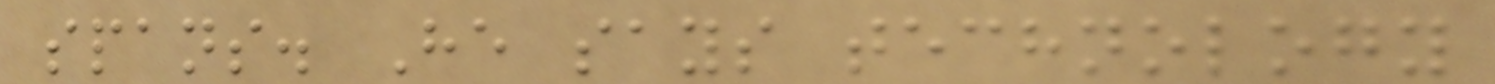spans. He says technology
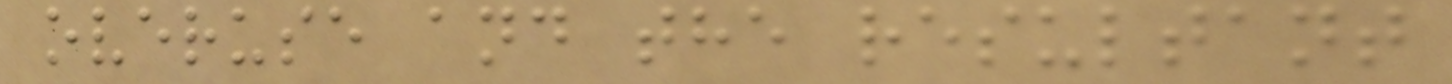overuse and the resultant
